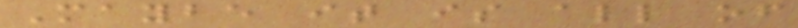Maybe it is all of
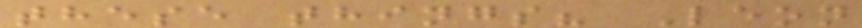these things? Leon
